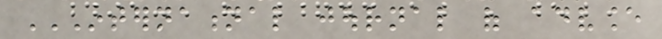INTERNATIONAL JOURNAL OF ADVANCE
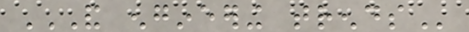AND ENGINEERING TRENDS
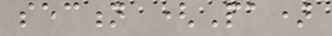section (Pa)
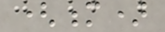(m)
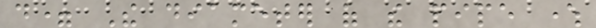d= The diameter of the pipe where
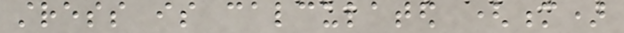stress is calculated (m)
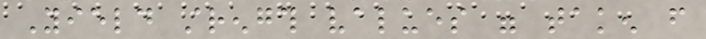Yield strength values were taken from
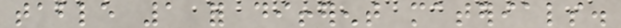table 1 for different materials.
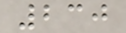230
